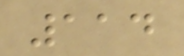114
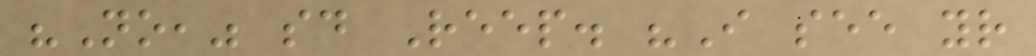"No," said Reep. "I see your
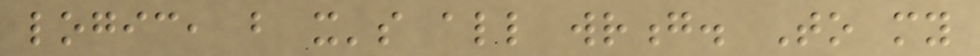logic, but it's all wrong. To my
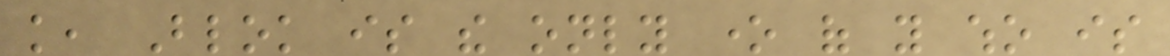knowledge, Blok is the only one of you who is
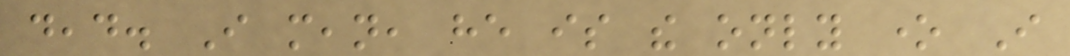dead. I mean, he is the only one I
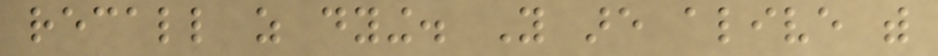recall as dying. You are alive with
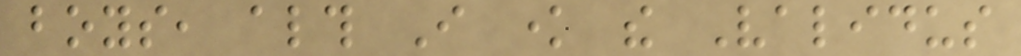boys, although I know the Validus
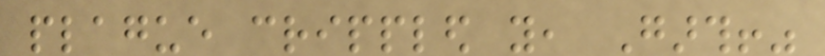plague crippled you, Garth!"
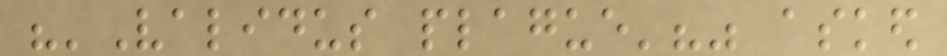"'Validus plague'?" asked
